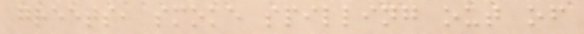greets, smoke spilling out of
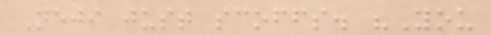Neji just scoffs. "You
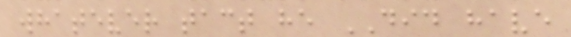whatever tact he DID have
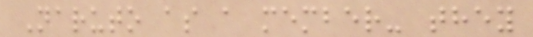Naruto as a member- they
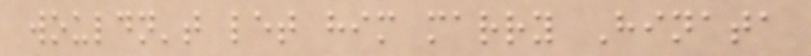wouldn't let him marry Hinata
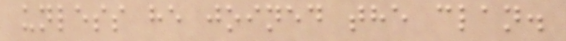unless he joined the clan.
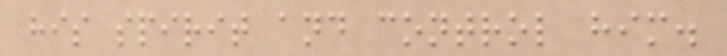his spirit and control him.
